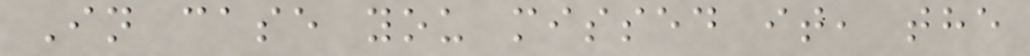In case you missed it, the
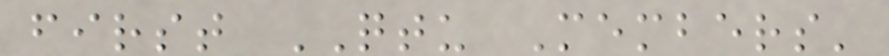first QTU Members'
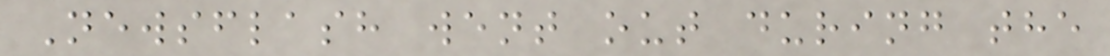Newsflash went out during the
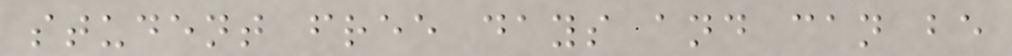student free days and can be
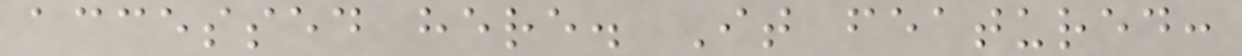accessed here. It featured:
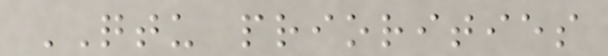QTU priorities
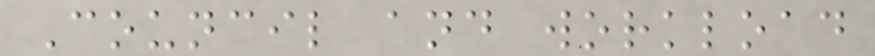Council and workload
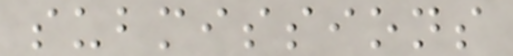submissions
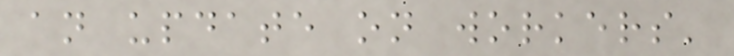an update on workers'
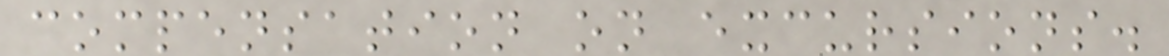compensation on excursions.
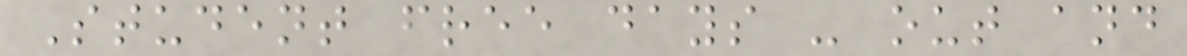Student free days - out and
